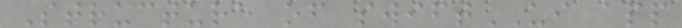Structure of swiftUI app
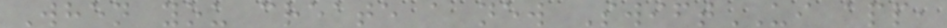When you create a new SwiftUI app,
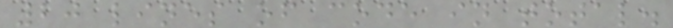20 lines of code in total.
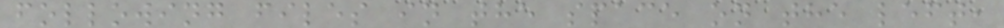following files in the space on the left,
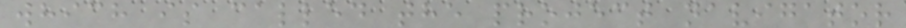which is called the project navigator
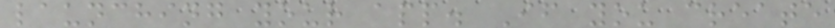launching your app. If you create
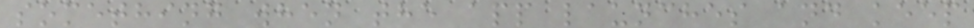something when the app launches and keep
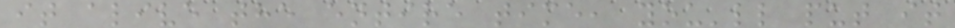it alive the entire time, you'll put it
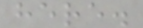here.
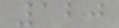120
